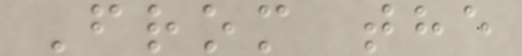From the
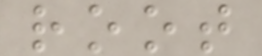root
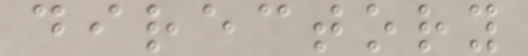directory
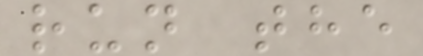run the
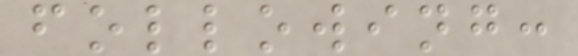following:
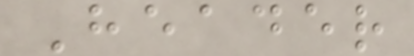Header
